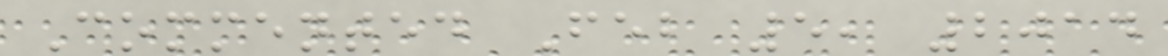Commented Feb 5, 2014
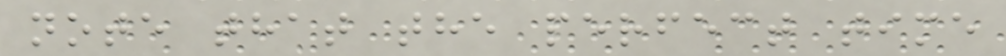note that the perfect time
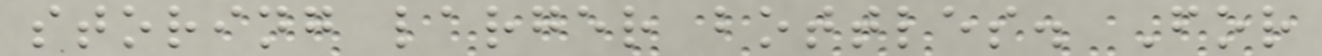storing larger bottles. For
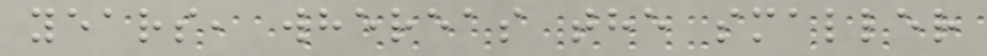years, whereas the smaller
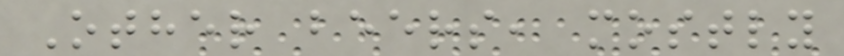Other beers, mostly
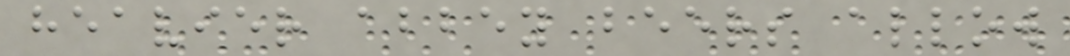heavier abbey beers allow
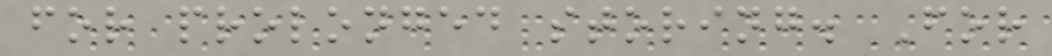for prolonged storing. For
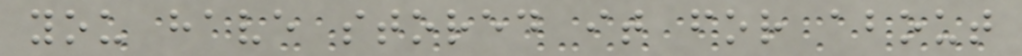you have stored it for about
